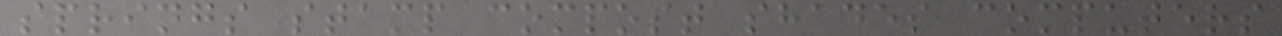springs stamp compost shades computers
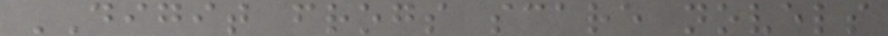DIGIT frogs scare novels
